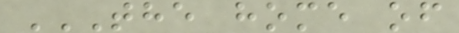THE HOME OF
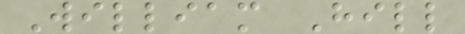William Hill
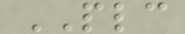PLC
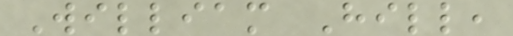William Hill,
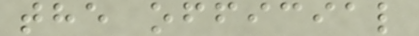the official
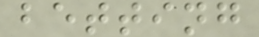betting
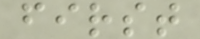first
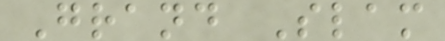Grand Slam
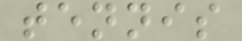tennis
